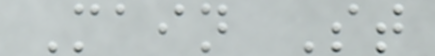Main St
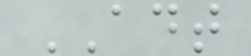ADT
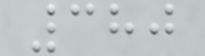380
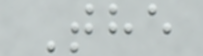The
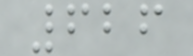626
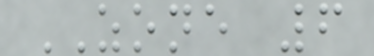ZONE 6
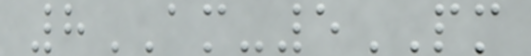8AM-5PM
